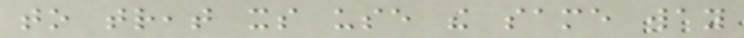to treat its use the same way
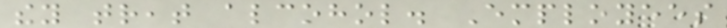they treat alcohol. Employees
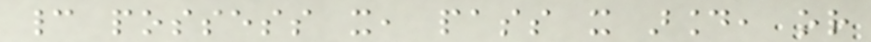cannot possess it, pass it around, or
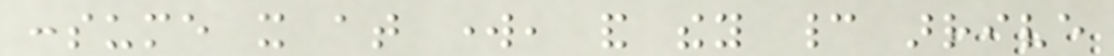consume it at work, and they cannot arrive
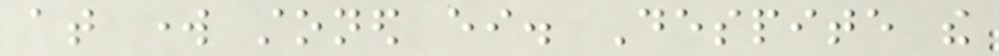at work stoned either. Despite the
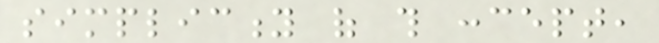simplicity of this concept,
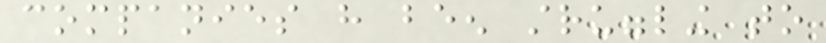companies have been struggling to
